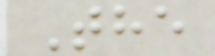The
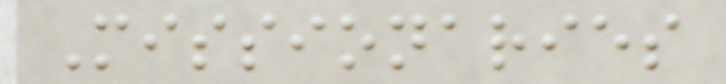Missionaries
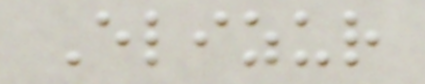Elizur
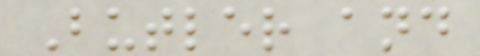Butler and
